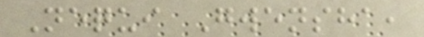Nequi Gwensha,
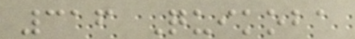316 Quikoba
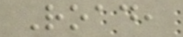Road,
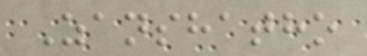Zanshatho
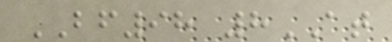BF98 8AT
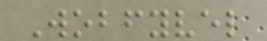Wobfyvel
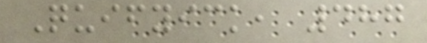Quifyick, 487
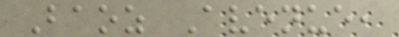Baoz Avenue,
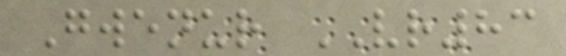Gwenur VR83
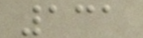131
